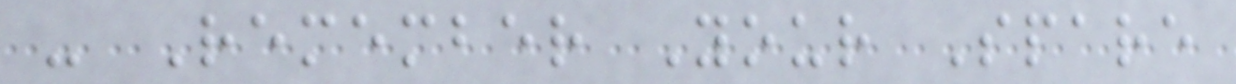- Remember Your Spare
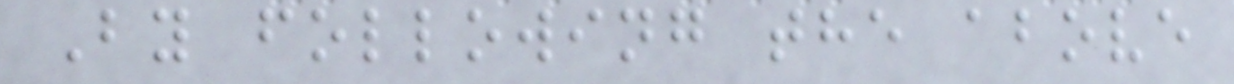By following the above
